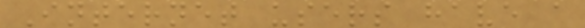Internet users have a
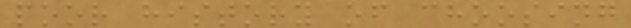poor history of choosing
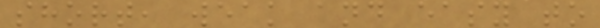short, weak and easy to
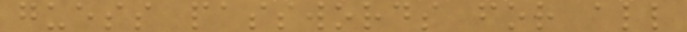guess passwords for all
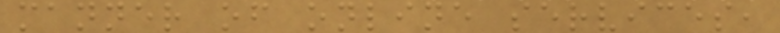manner of online services,
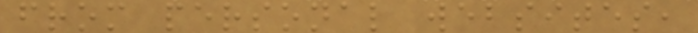from personal websites,
